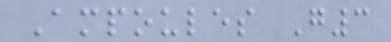Ampoules G3
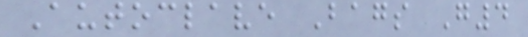Autoclave Bags G4
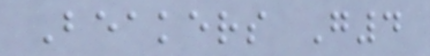Beakers G4
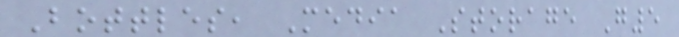Bottles, Media Storage G5
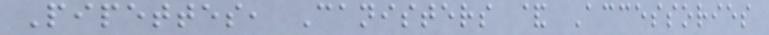Pipettes, Canisters & Accessories
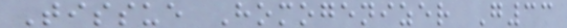Tissue Homogenizer G33
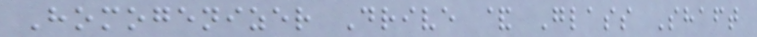Homogenizer Drive & Glass Shaft
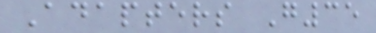Adapters G35
